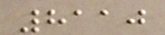8110
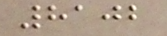8102
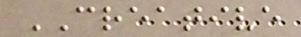CREATIVE
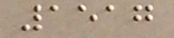1517
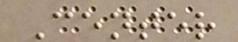Center
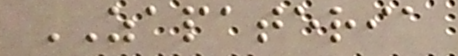ZAPATERIA
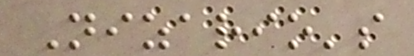Nizario's
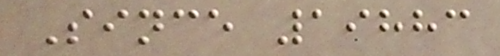Since 19883
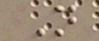N
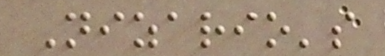Nizario's
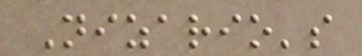Nizario's
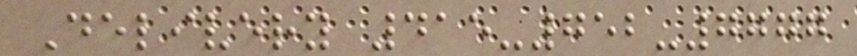Delivery 415-752-7777
